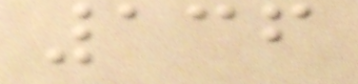136
